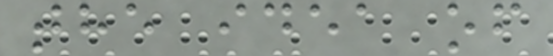the idea of
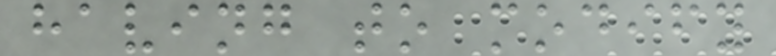having to modify
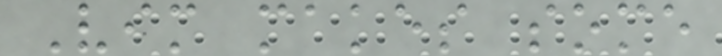Vim makes some
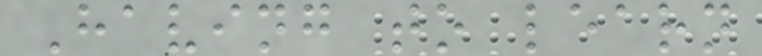Having to learn
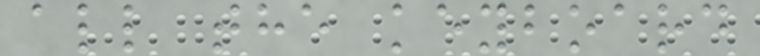all the keyboard
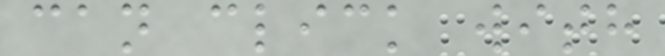can click with
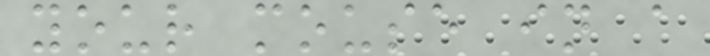your mouse in a
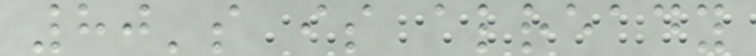80's is already
